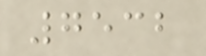7532
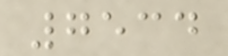7534
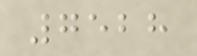7528
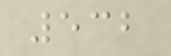532
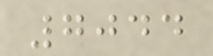7044
